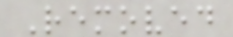Removed
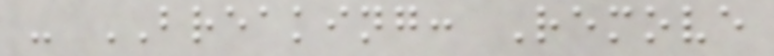- BREAKING: Remove
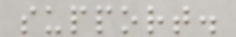support.
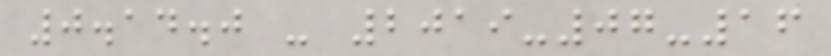0.14.0 - 2019-07-16
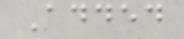Added
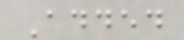Added
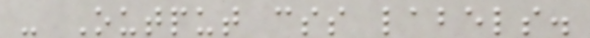- Output css labels.
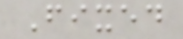Fixed
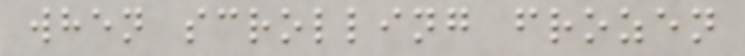when scrolling frozen
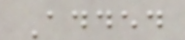Added
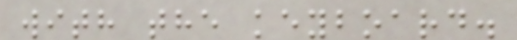with the keyboard.
